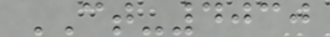CT-4030
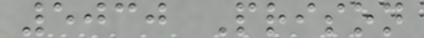5030 Prison
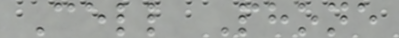Cell Phone
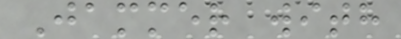Jammer with
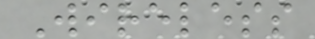Wireless
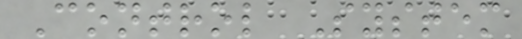Control System
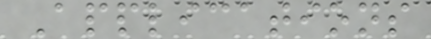Applications
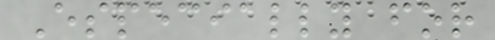Especially for
